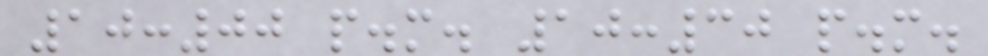10:00 p.m. 10:30 p.m.
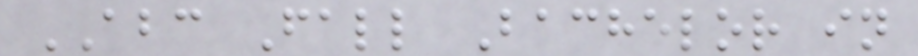ABC Fall Bachelor in
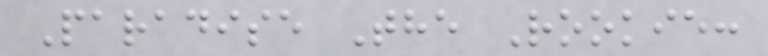Paradise The Rookie:
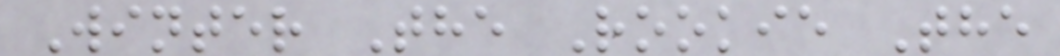Winter The Rookie The
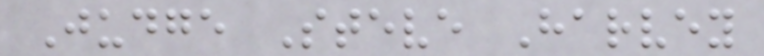Judge Steve Harvey
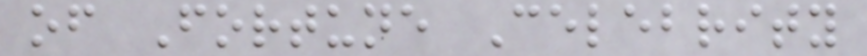of Fortune Celebrity
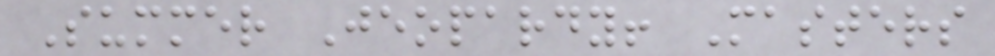Summer Jeopardy! Masters
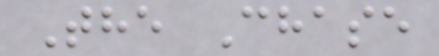The Chase
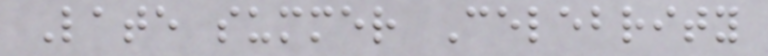Late summer Celebrity
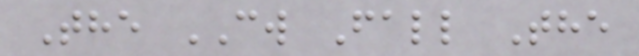The CW Fall The
